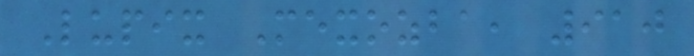Lupix Mexozba, 910
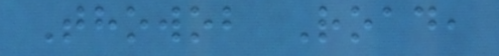Thowob Road,
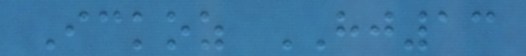Ickoz HJ13
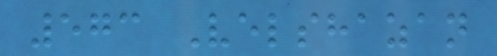573 Velshazan
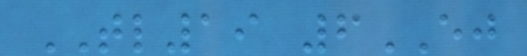TL19 6EJ
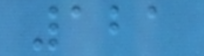121
